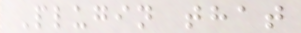Plugin that
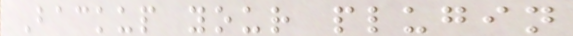Backup your plugin
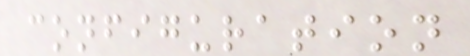configuration
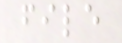file
